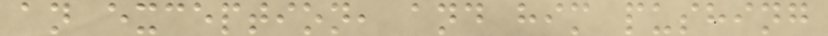an exception, and him pushing
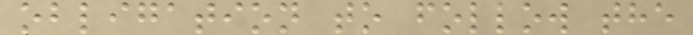obligation to follow the
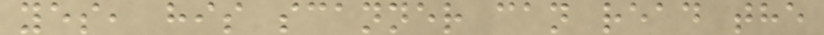yes, his scanner can read the
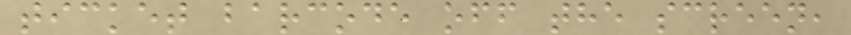ticket barcode off the screen,
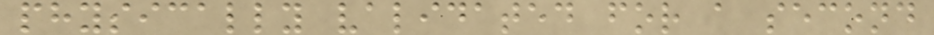physically validated for a second
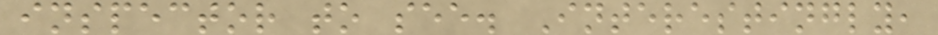inspector to see. Interestingly,
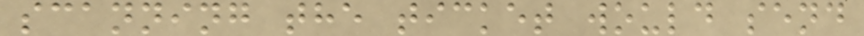scanning the ticket would send
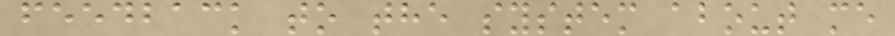feedback to the system about me
